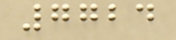7724
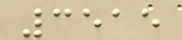3515
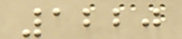1220
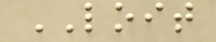LOIT
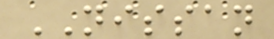NISSAN
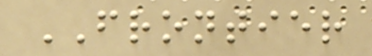FRONTIER
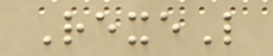RexeL
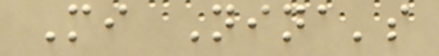Mi Nina's
